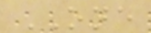ONE
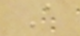A
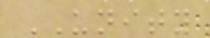UNITY
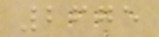2675
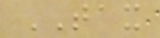TAX
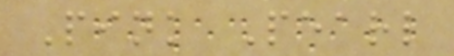Pink Pearl
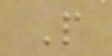P
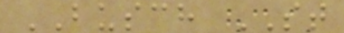BUSCH ST
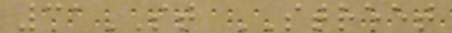31ST STREET
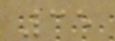35
